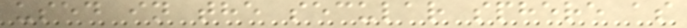used in the secular sphere as
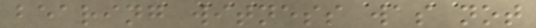bearing witness was not
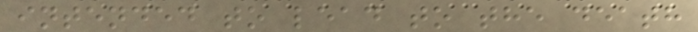intended to lead to the death
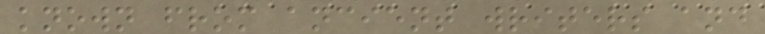known from ancient writers and
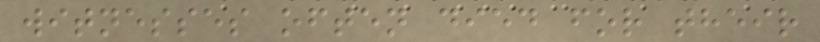witnesses often died for their
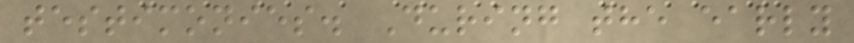testimonies. During the early
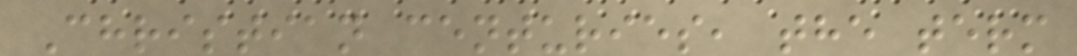Christian centuries, the term
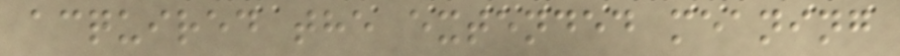acquired the extended meaning
